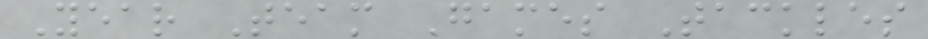Year Team Games Tackles
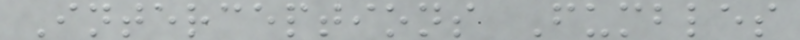Interceptions Fumbles
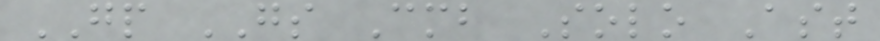GP GS Cmb Solo Ast
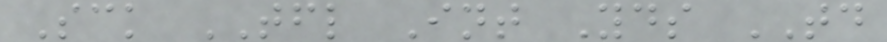Sck TFL Int Yds TD
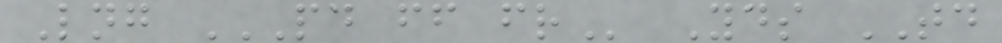Lng PD FF FR Yds TD
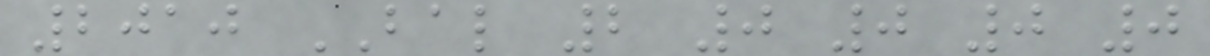2010 BAL 2 0 0 0 0
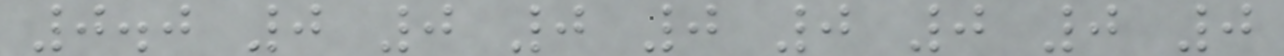0.0 0 0 0 0 0 0 0 0
